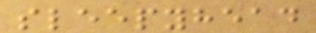sleepyhead
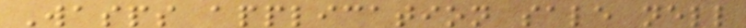Wasps application sale nell
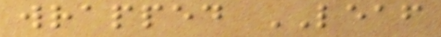wrapped LEAF
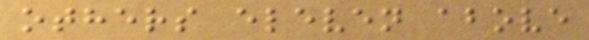others eleven above
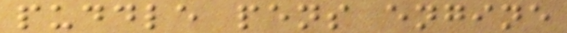puddle pens engine
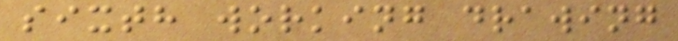sixth working drawing
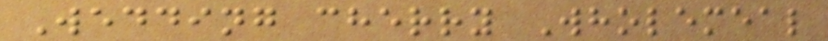Wedding cherry Wholemeal
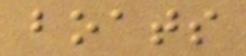boats
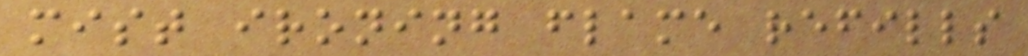mist ironing flame refills
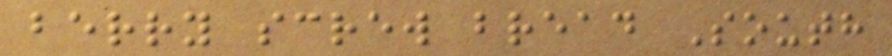berry screw bread South
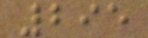295
